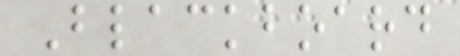Blackboard
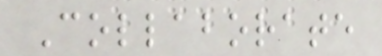Collaborate
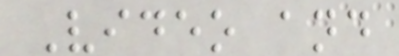Video and
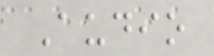Audio
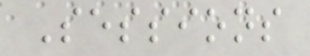Sessions
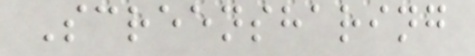Screensharing
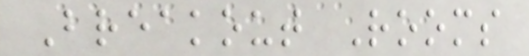Breakout Rooms
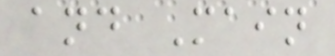and Main
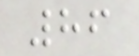86
